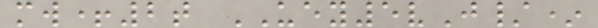mw+2t UEY5vJ/*
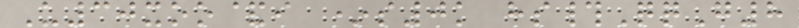U30xoo&i *s0k hs#QqG8
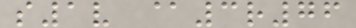s1v @3r76
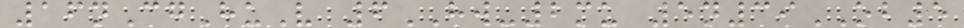16nCgHuV 6HW-2mu 5n39OB5
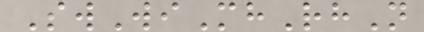SwWiMhRhN
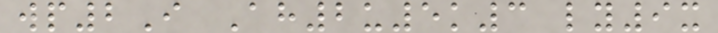wp2I Ah2u5k3 ly9x
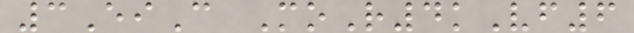3EiC MoR4kVf6
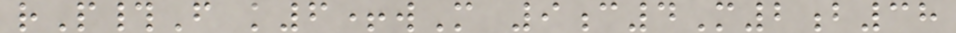rP#F k6+wM 9c4M2b38
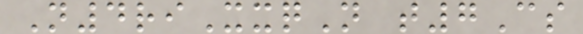N4riXxqN t7Cs
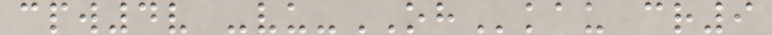cpw4v -vu-OHkau cr9
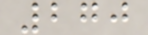270
